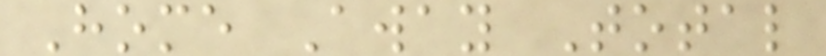Home Away Total
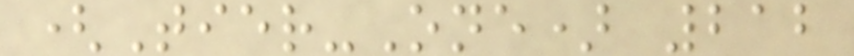(Tier-One) 212
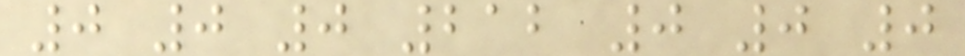0 0 0 212 0 0 0
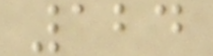124
